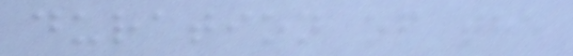duration of the
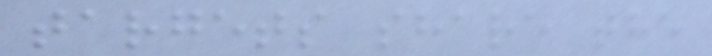targets share the
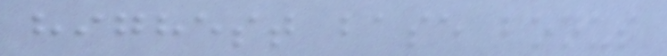highest base bonus
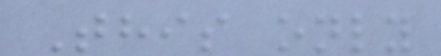This only
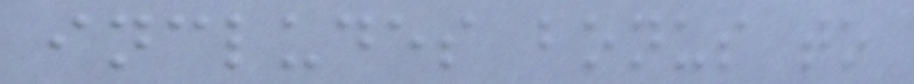includes bonus to
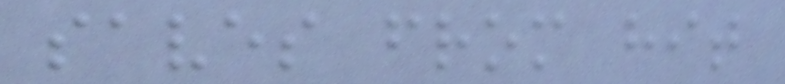saves from hit
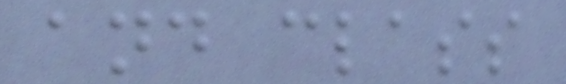and class
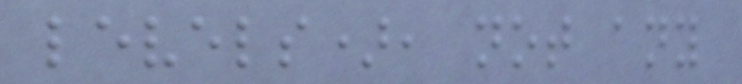levels), not any
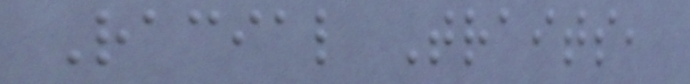Racial Traits,
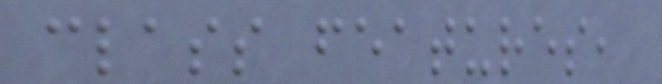class features,
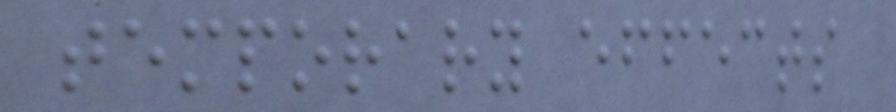temporary effects
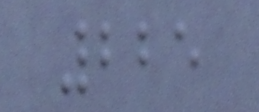225
